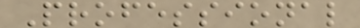Professional
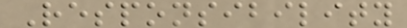Responsibility
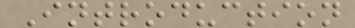Introduction
